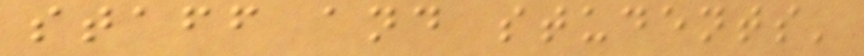staff and students'
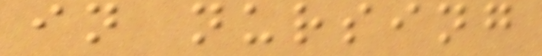in nursing
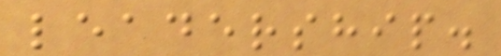leadership.
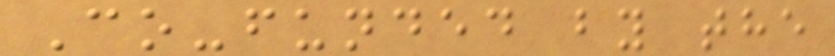Co-funded by the
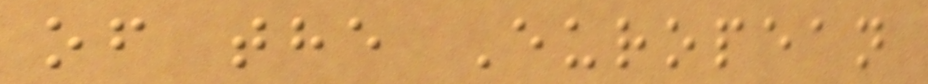of the European
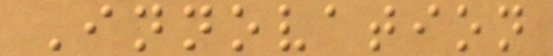Innovation
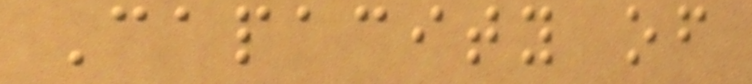Capacity of
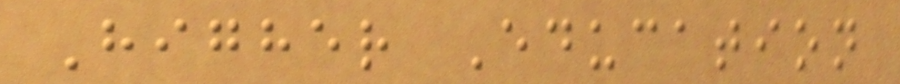Higher Education
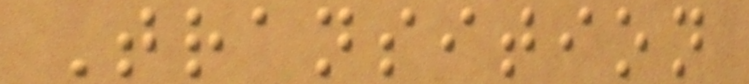Transition
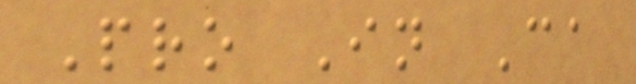Pro In Ca
